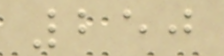250
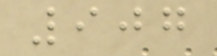907
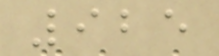925
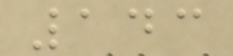143
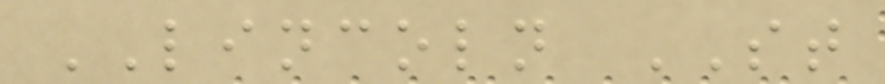LINCOLN ST
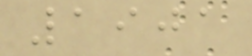1901
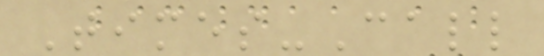Times-Call
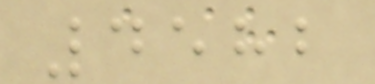4582
